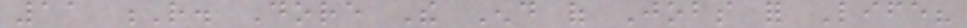11 R. Dore The End of Jobs for Life?
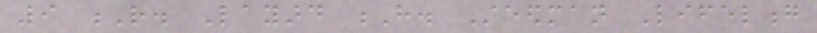9 R. Layard H. Steedman Lifelong
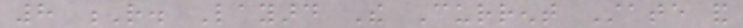8 R. Layard The Current State and
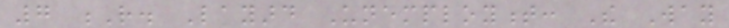7 R. Layard Unemployment: The Way
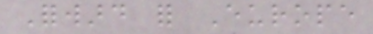Forward for Europe
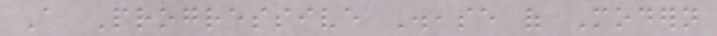A Progressive Disease of Modern
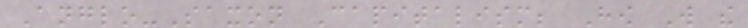Anglo-Saxon Capitalism; How Will the
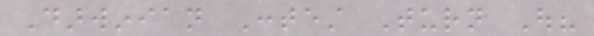Darwinian Contest Turn Out?
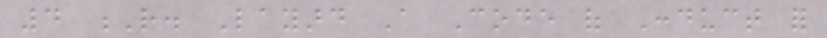4 R. Layard A Code of Conduct for
